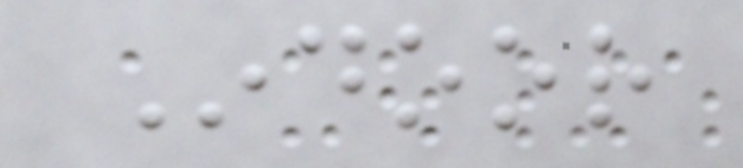Indoor
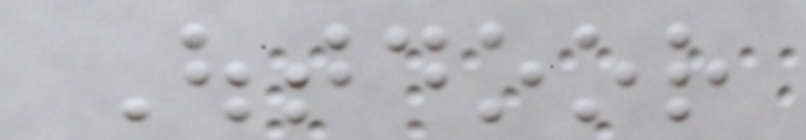Outdoor
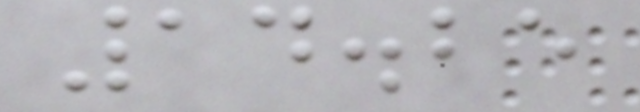14.25
